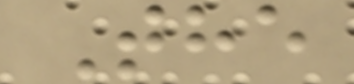The
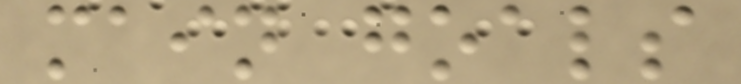main goals
